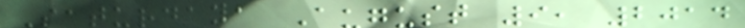Saturday, August 9, 2014
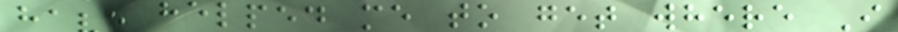have helped me to get where I
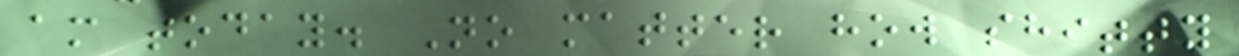am today. No matter how shitty
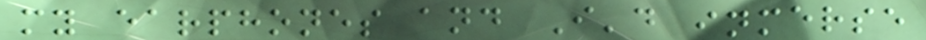my earphones and I'd inmerse
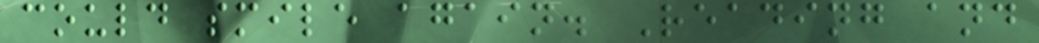could smile again. Reading and
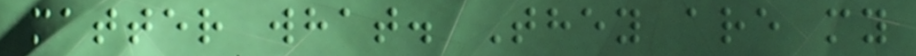matter what. They are my
